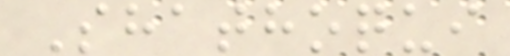Shathoqui
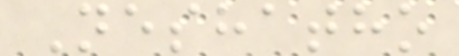Neshatho
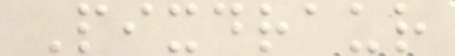Pixdraur
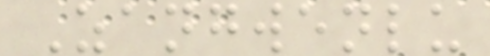Zangwenlu
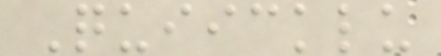Quiicklu
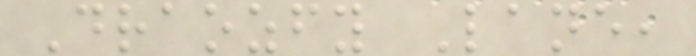Draozfy Lane,
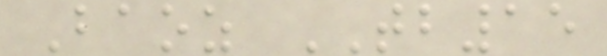Baoz TB15
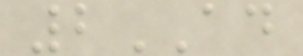2AD
